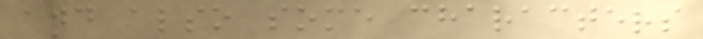and also some characters
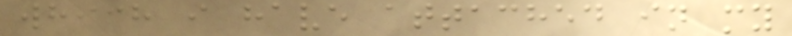which i have attached in my
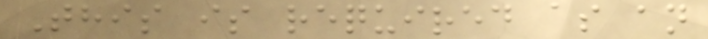This is required as an
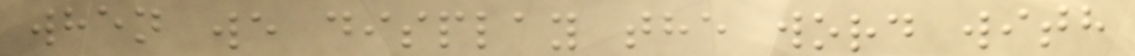when we display the word with
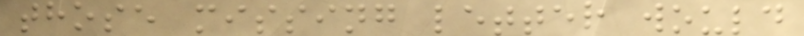those missing letter would
